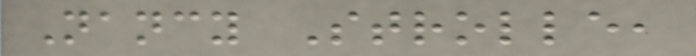Nancy Strolle,
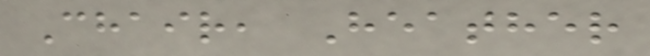Chair, Heather
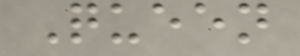Queen
